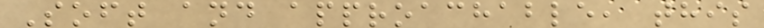Soft and approachable, this
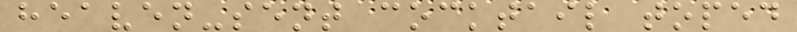heaven-sent cocktail toped
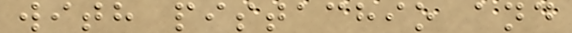with pistachio and
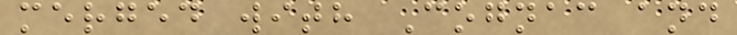merged with Cognac and
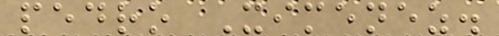pedro Ximenez.
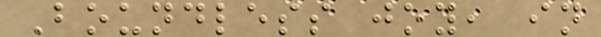Boundless joy, in
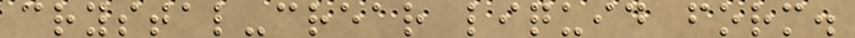crystal-crear liquid form.
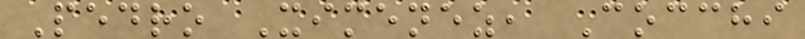Pedro Ximenez, Cocchi
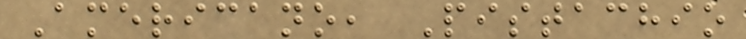Americano, Pistachio
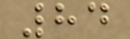84
